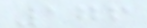176
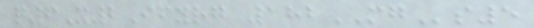q6X2Ifyrg 182MGs5
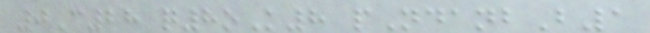0C28 q8oK8 pNdanbB1
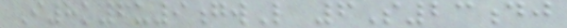I8k6u9gwL 6S23dj
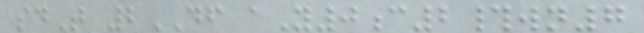sdT 2DF aY0c2#wn7
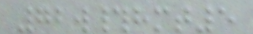72w#hmt5
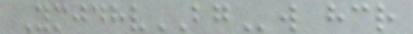YmjdhvBGw hcr
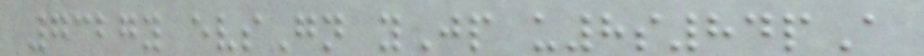7327y evsGn yJp u8s84pA
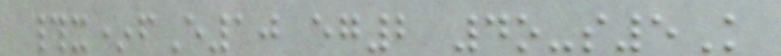#x*fE10 eg2 4o-s5K
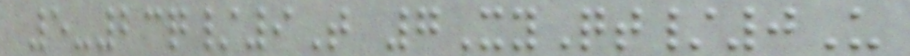5-23q/9T 7XyQt/0U
